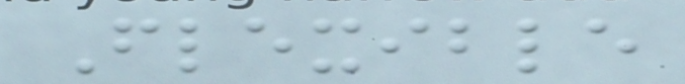Flexible
